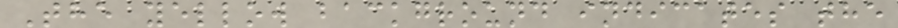The yellow background indicates the
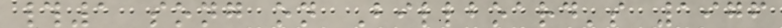#1 song on Billboard's 1976
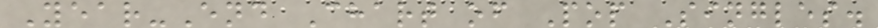Year-End Chart of Pop Singles.
